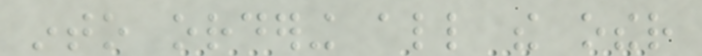into ordering all the other
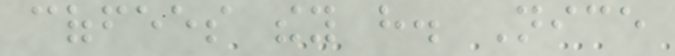coffees they have. Nice
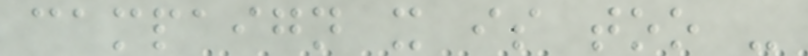campaign it is too -
